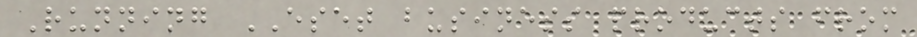Running ESET business products from
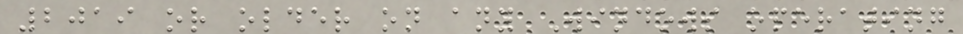2019 or older on any Windows operating
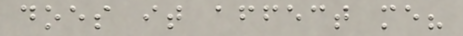does it affect me?
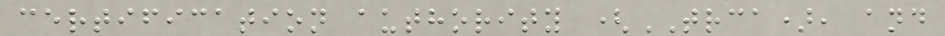certification authority (TRCA), and
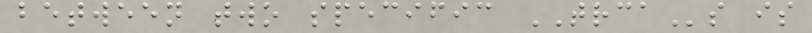between two specific TRCAs is
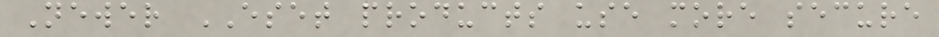Newer ESET products use more secure
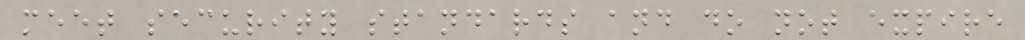meet security standards and do not expire
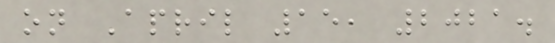on April 15, 2021.
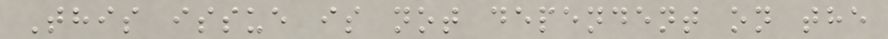This issue is not dependent on the
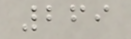269
